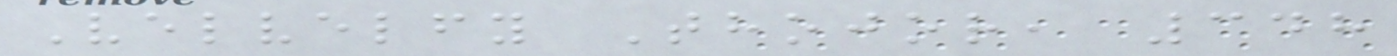Velvelfy Thojor, 348
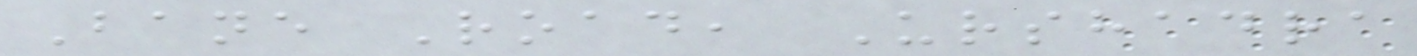Bane Road, Urshadra
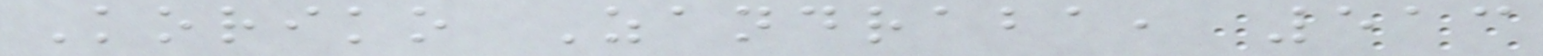Koriko Zandraba, 513
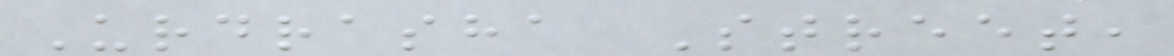Urdrasha Street,
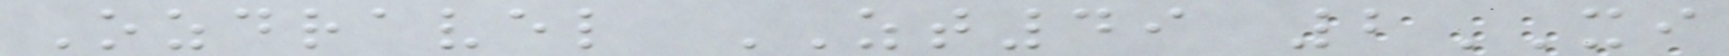Ozdravel ZT49 2XI
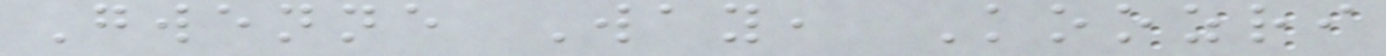Gwenne Way, Koozri
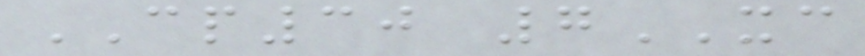CP30 7XC
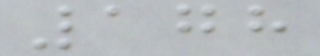178
